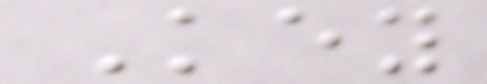Key
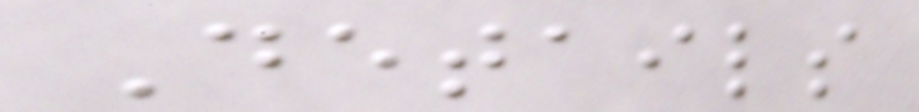Details
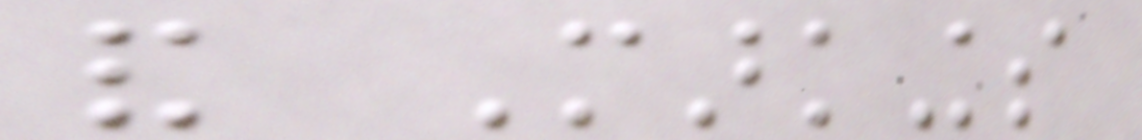and Markings
